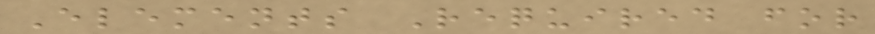Elements Required for
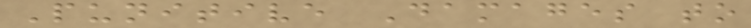Punitive Damages to
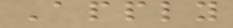Apply
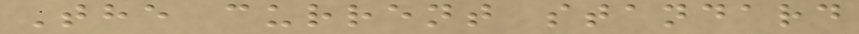The current standard
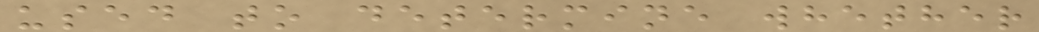used to determine whether
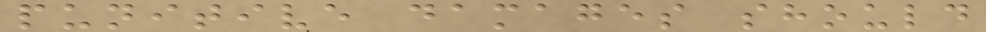punitive damages should
